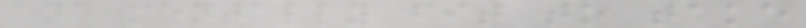and mentally fit to take
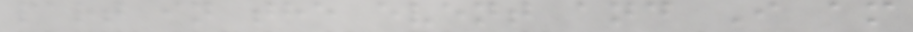part in the event and I am
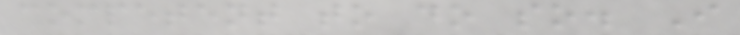competent to do so. I
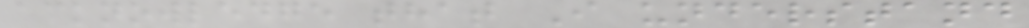acknowledge that I understand
